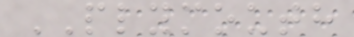PLYMOUTH
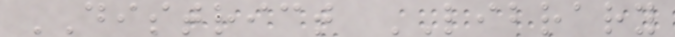DISTRICT LIBRARY
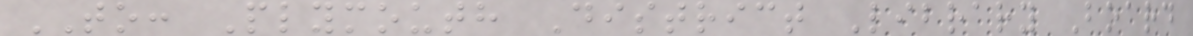TO: Plymouth District Library Board
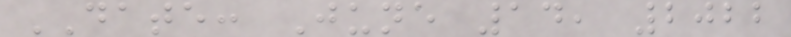DATE: June 14, 2022
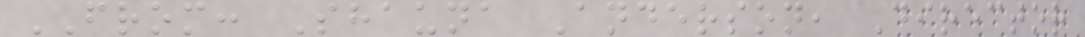FROM: Shauna Anderson, Director
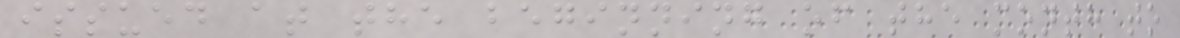issued at the beginning of the month to
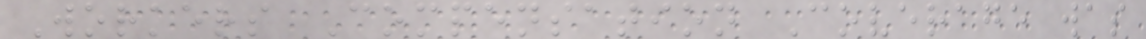Workers Compensation Coverage was
